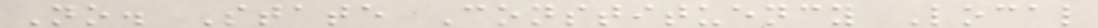No. State Constituency Local
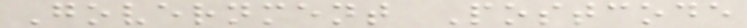Government Postcode
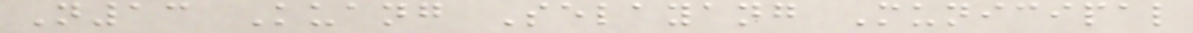N13 Kuang Selayang Municipal
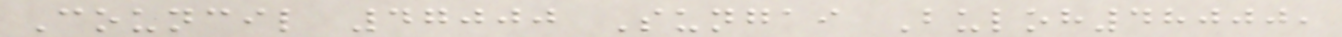Council 47000 Sungai Buloh48000,
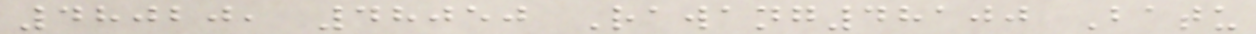48020, 48050 Rawang48100 Batu
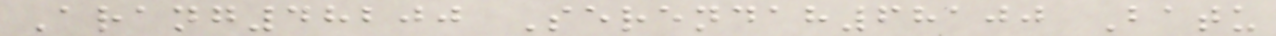Arang48200 Serendah68100 Batu
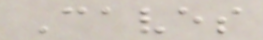Caves
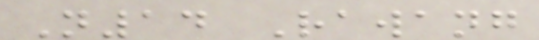N14 Rawang
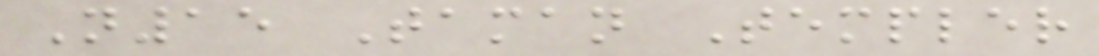N15 Taman Templer
